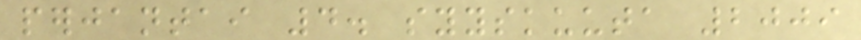perjantai 4. syyskuuta 2009
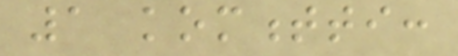1 kommentti:
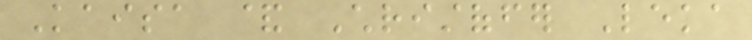Kaisa & Christoffer Leka
